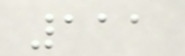111
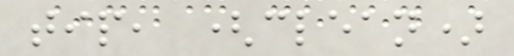tip, (clean)
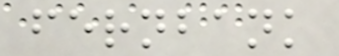fernbank
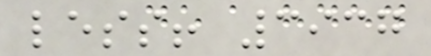less! 3937
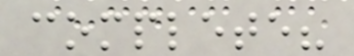complete?
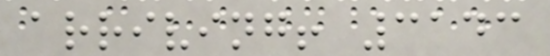arriving! 3143
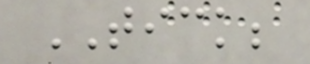TICK;
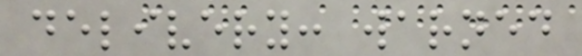delivery: warned
